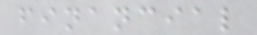financial
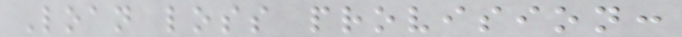Loan loss provision:
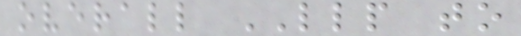overall LLP to
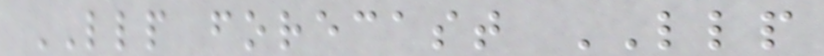LLP forecast LLP
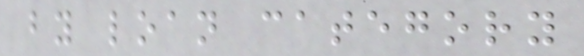by loan category
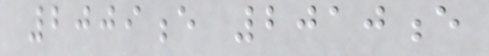2009e 2010e
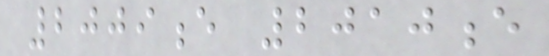2009e 2010e
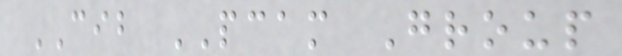CIB PCAM Group
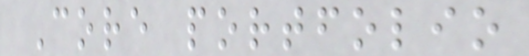Core portfolio
